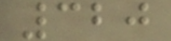320
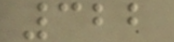322
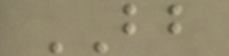BB
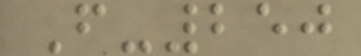F-250
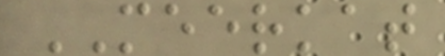MEERKAT
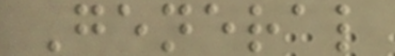General
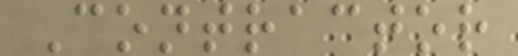Contractor
